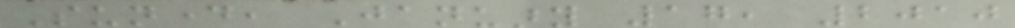Sunday, January 17, 2010
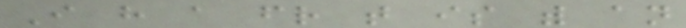I have a friend that is with an
